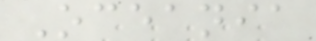Oceania
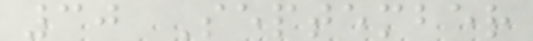30 September
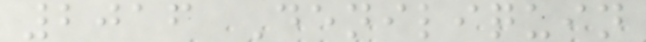2016 Deniliquin
